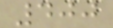400
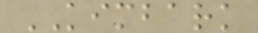KIMBARK
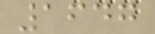1647
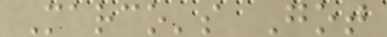Marco's Got
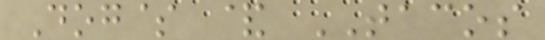Dog$ & TACOS
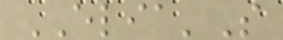ELIA'S
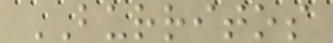BURRITOS
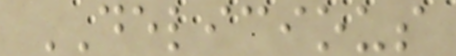DELICIOUS
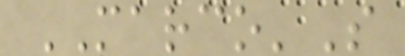MARCO'S
